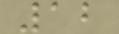12
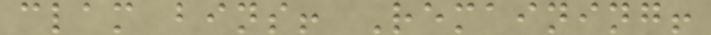clam bins! Remaining!
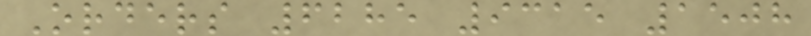Orders 6285 9315 1508
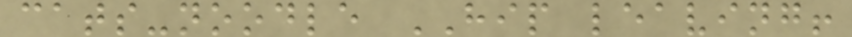cats-noodle HIP leaving!
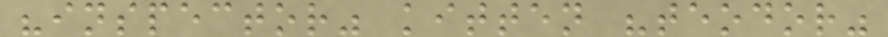"inspector" kitten "teodor"
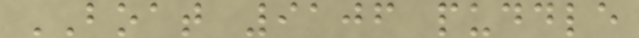BOAT 9106 puddle
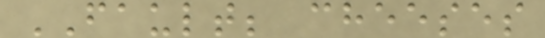FAULT; cheeses
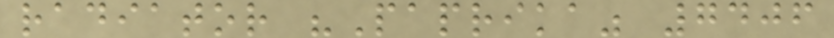radiator "Paprika" 7406
